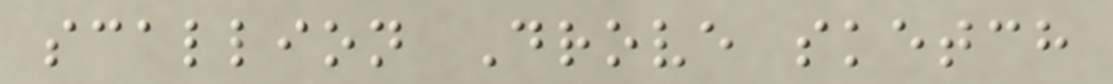scallion Drove sketch
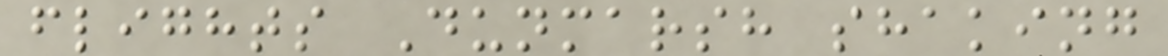flights Dunmarsh shaking
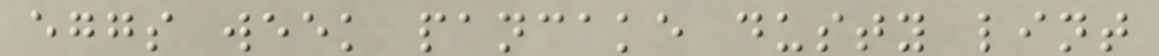eggs week pancake dusty lint
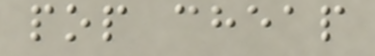pop cheap
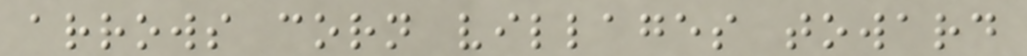arrows corn villages toward
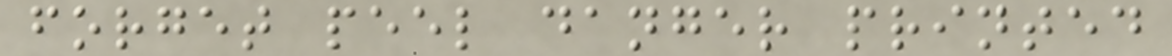forget peel danger printed
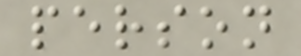person
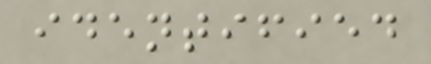identified
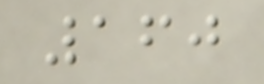160
